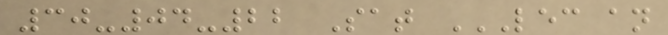30-04-22 Sat LEC AN
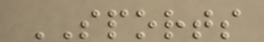SPORTS
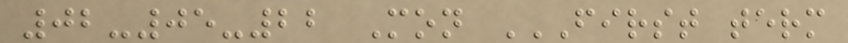02-05-22 Mon FIRST TERM
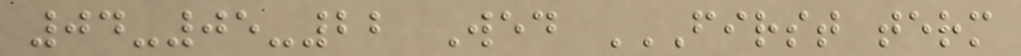04-05-22 Wed FIRST TERM
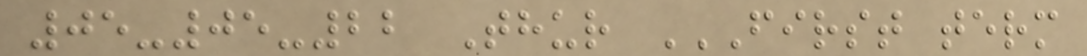05-05-22 Thur FIRST TERM
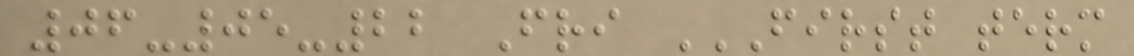06-05-22 Fri FIRST TERM
